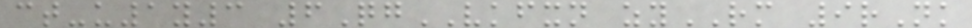ct-u1y3 6QgVKFXN zyRM 9rNk
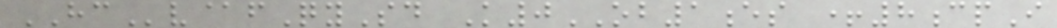HCv@fQySd K0OB1es +8cpI
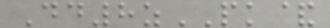Dd8zPK&
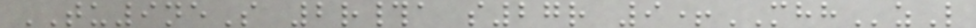TU9neS 2r#a s27r 9+MHHzL
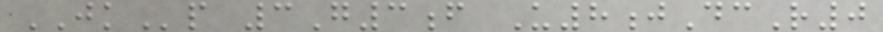JKp 3G3f U8jDcR0
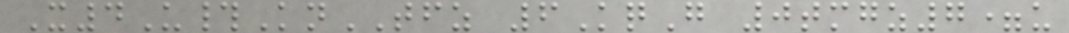X4U#KnTFZ 6KqG 0tmgz7=u
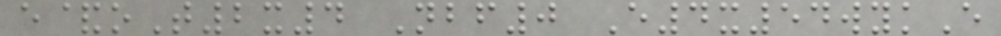e&oT2x4 Nbf0 E4x54wykE
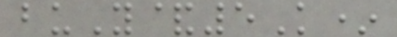buY&5K*
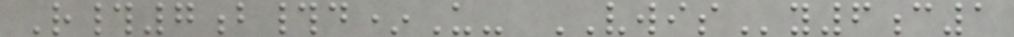R#7b#d*U- VWISy6c1
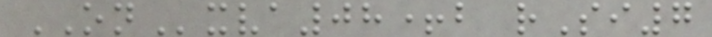ONxva08+b rSi7
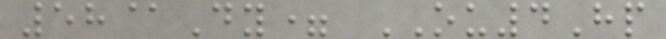58@Dy= OU4Hp
